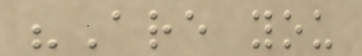"Are you
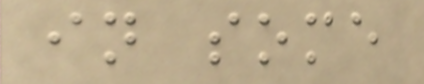in some
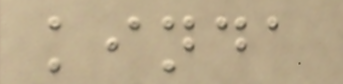kinda
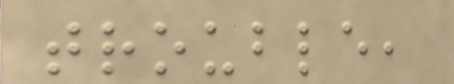trouble,
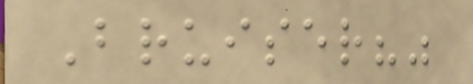Bruiser?"
